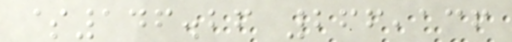$146.26 266,136
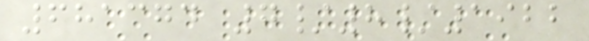681374 7/8/1922
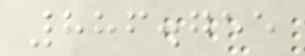886.755
